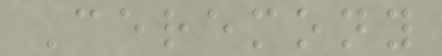Ceremony
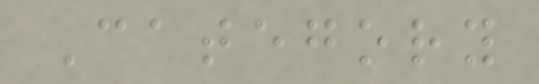Category
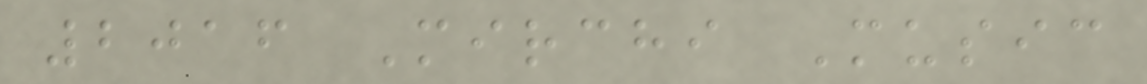2016 Mirchi Music
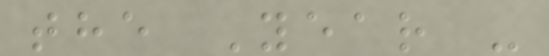the Year -
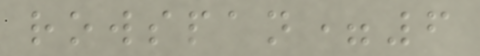rowspan=6
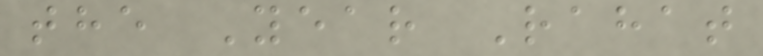the Year Rahat
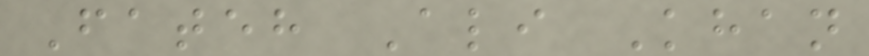Fateh Ali Khan
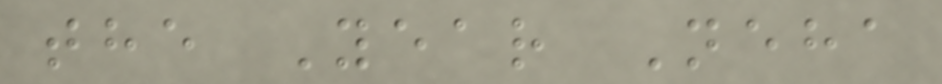the Year Neha
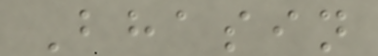Bhasin
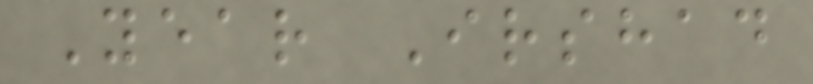Year Irshad
